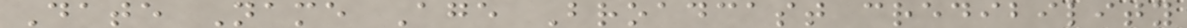Date Name Age Broadcast credibility
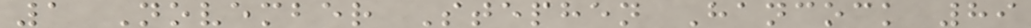1 November Stephen Hancock 89
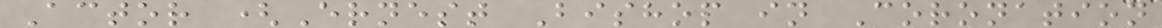Actor (Ernest Bishop in Coronation
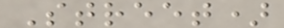Street)
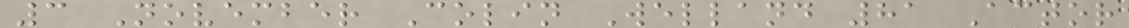3 November Colin Welland 81 Actor
